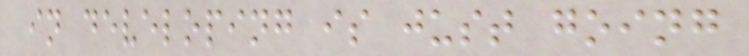in developing is just going
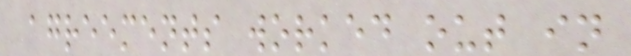agreements worked out in
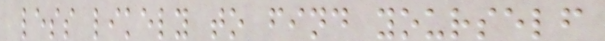less likely to find yourself
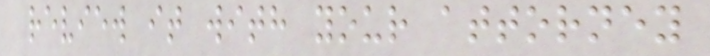review it with your attorney
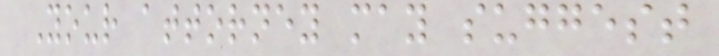Your attorney may suggest
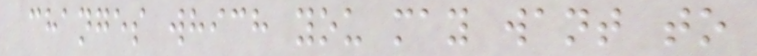changes which you may want to
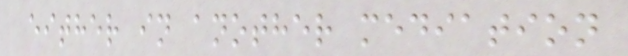either in another mediation
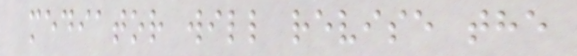mediator will revise the
